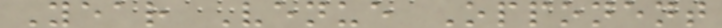Year Venue Opponent
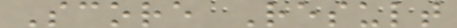Score Result
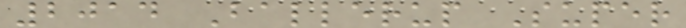2014 Ballerup Super
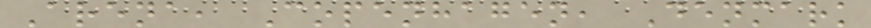Arena, Copenhagen, Denmark
